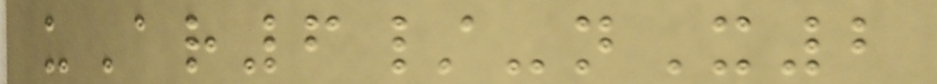uAr6/-nX2
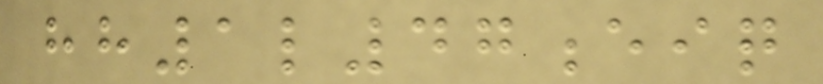hh1l47eiq
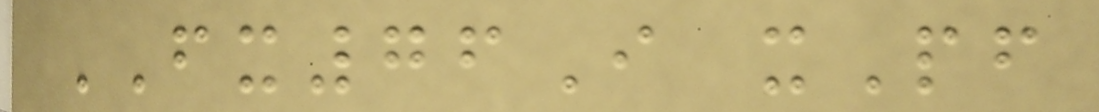FX76I xPf
